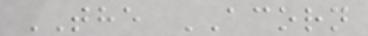THE ACORN
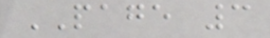PAGE 3
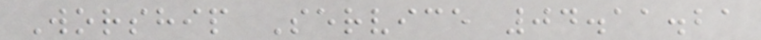Worship Service 04.11.21
